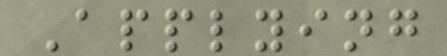Applying
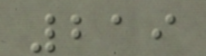219
